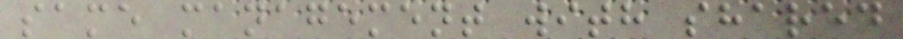same management with shared
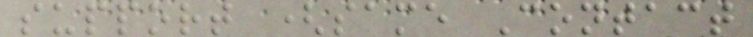support (same Contact
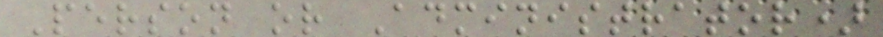Person or Administrator)
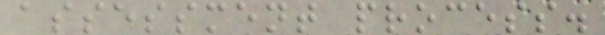assessment process.
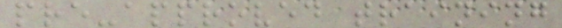pre-approved training
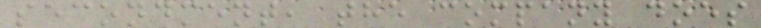secondment, the company does
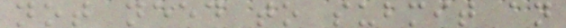not need to submit an
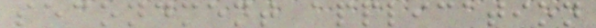secondment application
